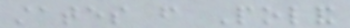states from Poland
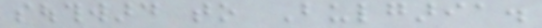southward to Bulgaria.
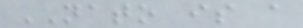NATO is a
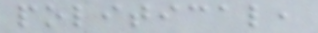political,
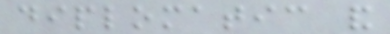diplomatic and
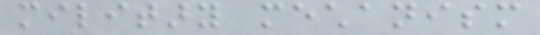military mechanism
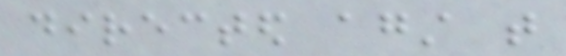directed against that
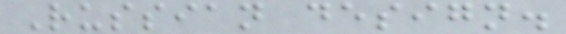Russian design.
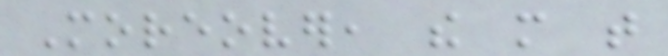Moreover, the more that
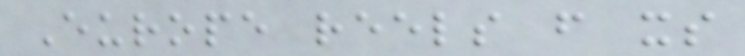Europe reels from its
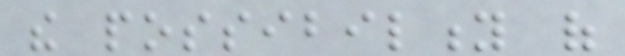the possibility of
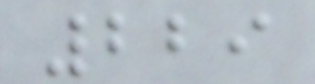229
